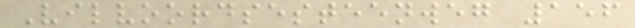Vilvoordsesteenweg 156
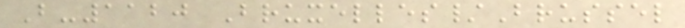B-1120 Bruxelles/Brussel
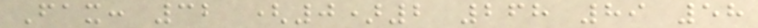Fax: 32 (0)2 268 89 58
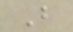B
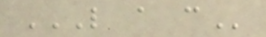L A C
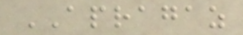APRAGAZ
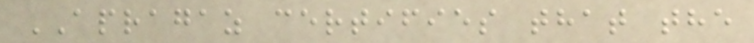APRAGAZ certifies that the
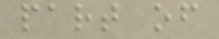part of
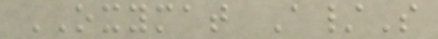OXYMAT A/S
